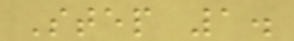Step 1.
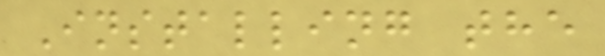Installing the
